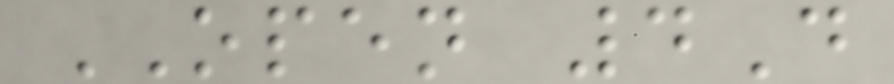OPEN 4D
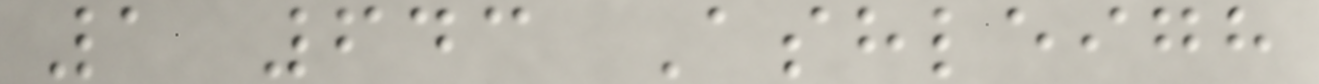1 643 Ashleigh
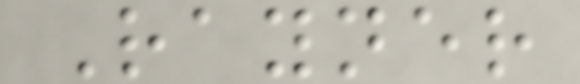Rayner
